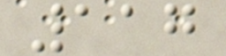117
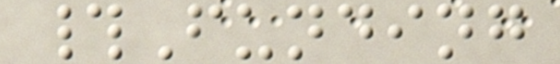#Funding
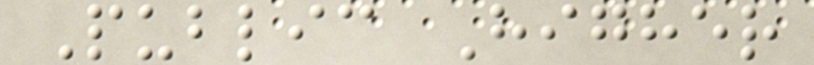Public Higher
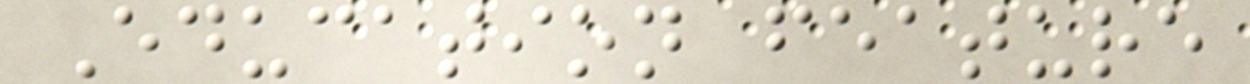Education feature
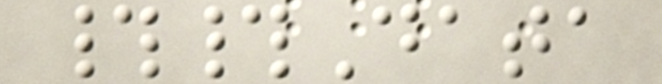##Data
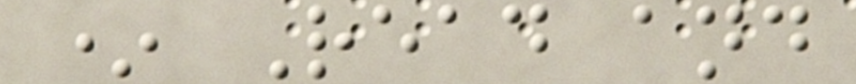* Read and
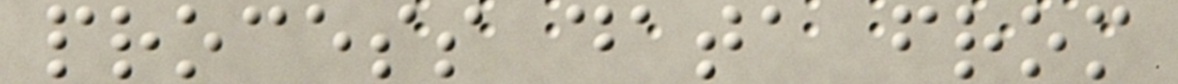process data from
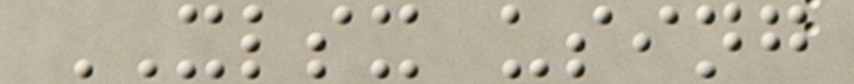XLSX using
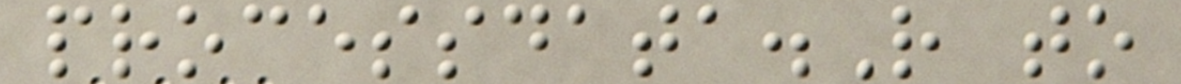processdata.R to
